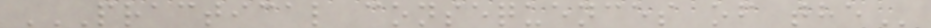PRACTICAL CONSEQUENCES OF THE
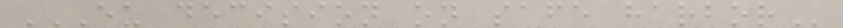EU DECISION ON SAFE HARBOR
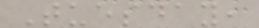Tuesday,
